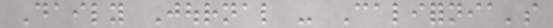Daily Journal - California's
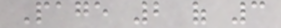Page 2 of 3
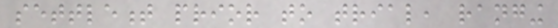settlement prior to trial, ranging
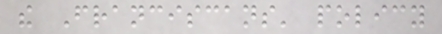the Franciscans' policy
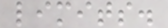limits.
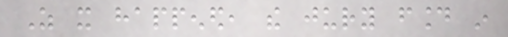As it happened, the jury found in
